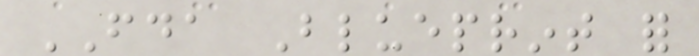FDA Blueprint for
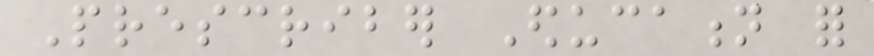Prescriber Education for
